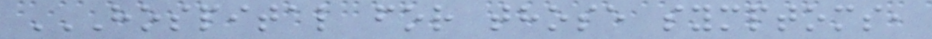HOSPITAL FOR THOSE SYMPTOMS,
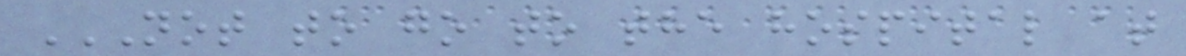NOT TO GO TO THE HOSPITAL AT
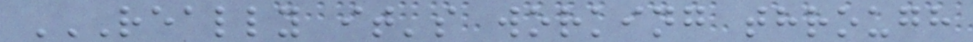REALLY IT'S WORKING THROUGH
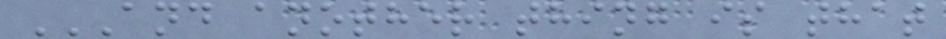AND ANOTHER THING IS THAT
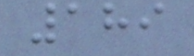189
